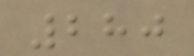280
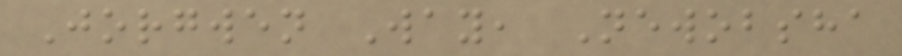Jorgwen Way, Newobsha
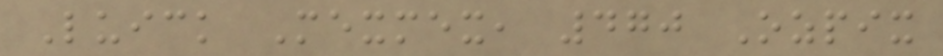Luick Mexmex, 470 Ozpix
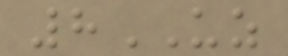8UZ
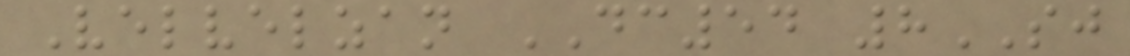Velvelzan DC54 8SJ
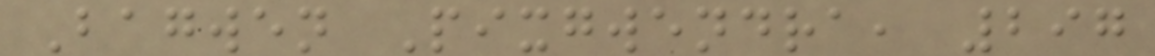Bagwen Pixgwendra, 297
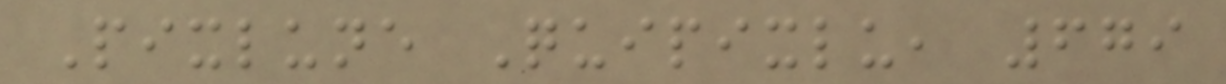Pixlune Quipixlu, 679
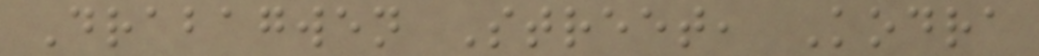Drabagwen Street, Kodra
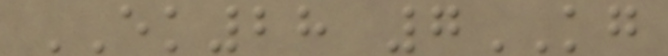EK28 7KG
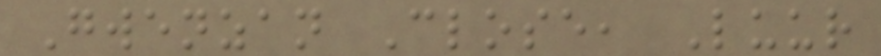Gwenzan Close, Luur
